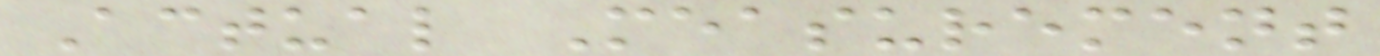Actual Measurement
